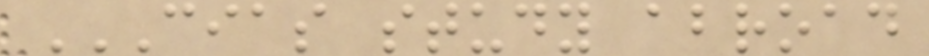CIAS STUDY ABROAD
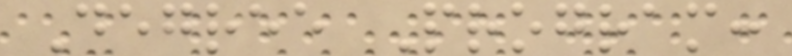Degree Program:
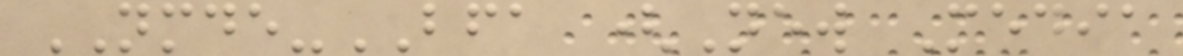NMDE-BFA (New Media
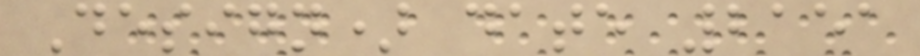Design) date 2151
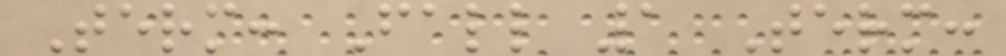Term: Fall 1 Term:
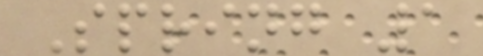Spring 1
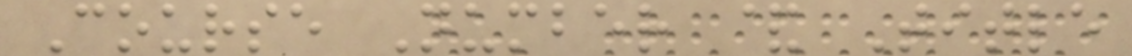Course Number & Title
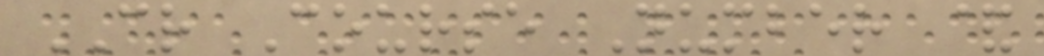CR Course Number &
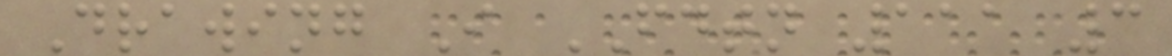Drawing I FDTN 111 3
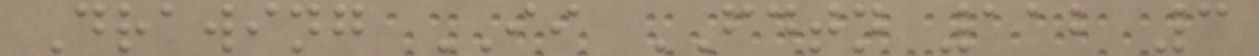Drawing II FDTN 112 3
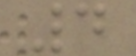4
